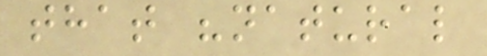that "natural
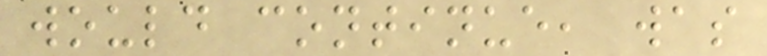would continue, was
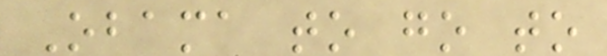Obama to go to
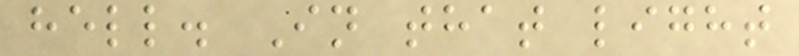hell. In that light
